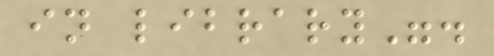in library".
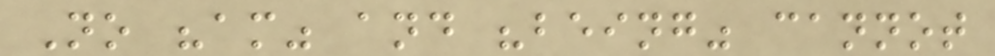No "am" and "being" cannot
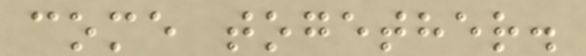come together.
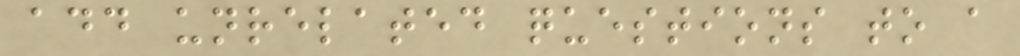add unrelated questions to a
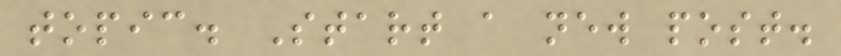topic. Start a new post.
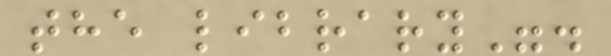the library".
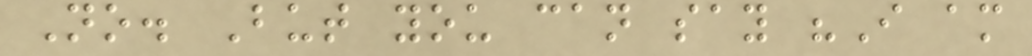No. But you can say "I am
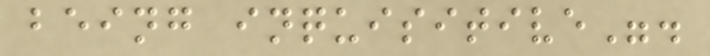being inquisitive".
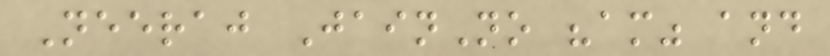Neeraj JainNo "am" and
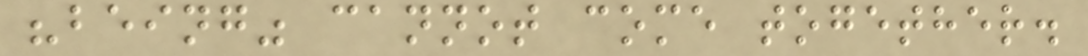"being" cannot come together.
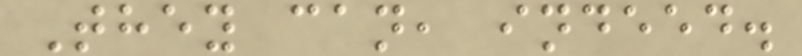They can, indeed.
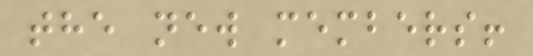the new members!
